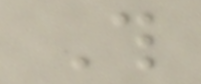This
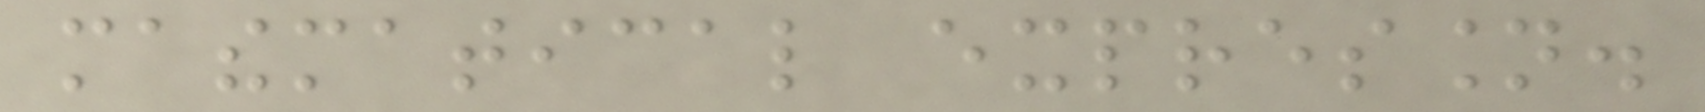mathematical expression.
